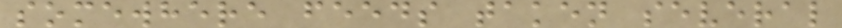somewhere feeds taken several
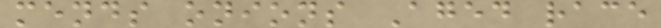mends onions Aged race
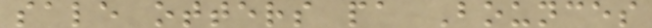sale otters pa Bounces
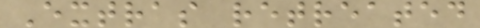Extras retreated
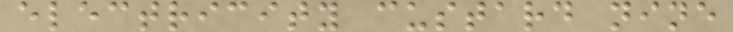electricity custard nine
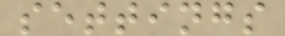settings
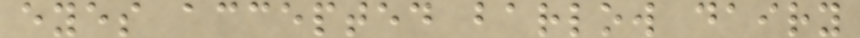eyes accepted barlow dairy
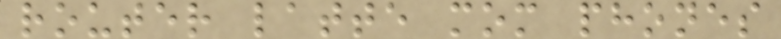router latte mom phones
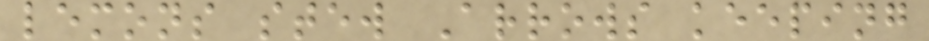lemons stew Arrows keeping
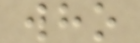who
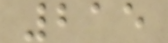215
